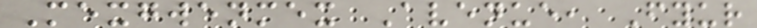Mexgwenmex Avenue, Fyur
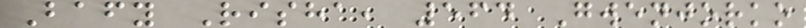Bafy Risha, 564 Gwenjorko
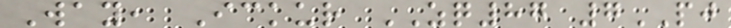Way, Ickur ZQ87 7PJ
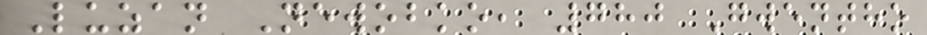Luzan Newobko, 780 Gwentho
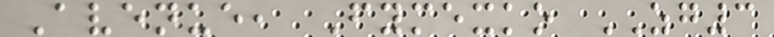Avenue, Fymexko ZG3
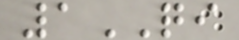1QI
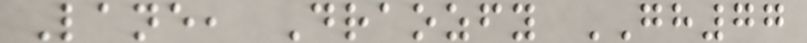Lane, Draozfy GH77
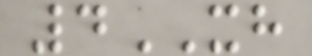4XH
